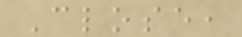Close,
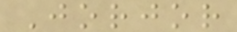Jorjor
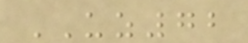UZ72
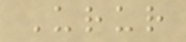Urur
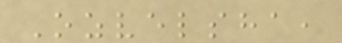Ozvelsha,
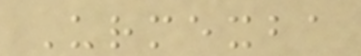Urmexba
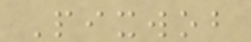Pixwob
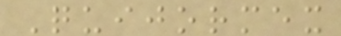Quijormex
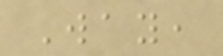Way,
